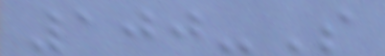100-S
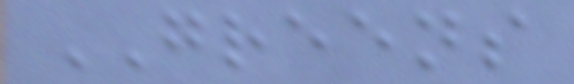GREENS
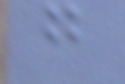g
